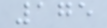175
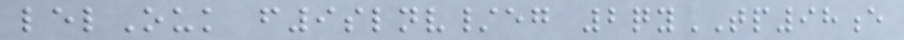lelOuk f9slnv/eg 2qyTP98e
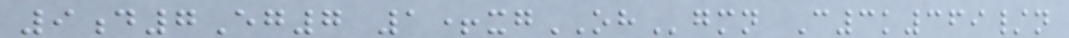9d7Eg7 1+xgOHgmn C3k369/n
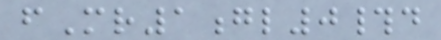fMr1gl0#d
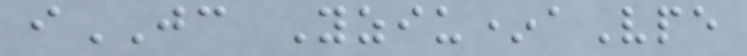iJC Yziu*aVpe
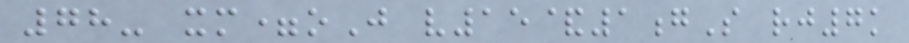78- xm=oJ v15&1gS rj7k
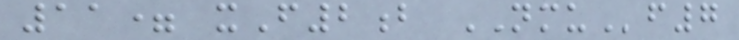11= xF2b NMUf7
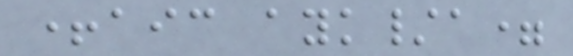+aic ayk/a=
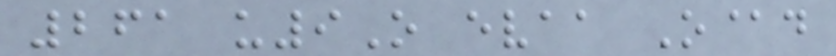261 u9O evaa O@d
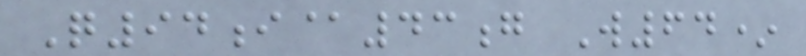Q94i@43g W64*
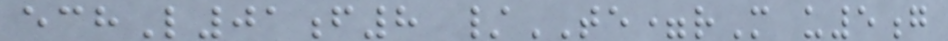echL01f8 /TE=rM u5g
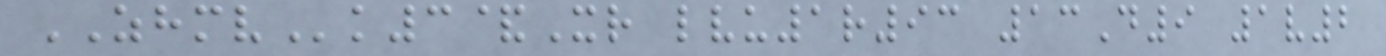ZHMVk3&Xr lvu1r93 13D9 1v2
